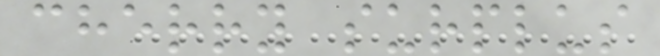cherry surplus
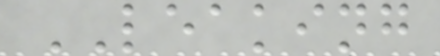LEAKING
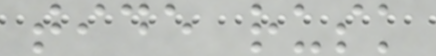tide rusk
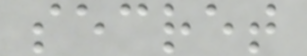secret
